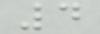4
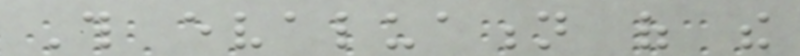This evaluation of the
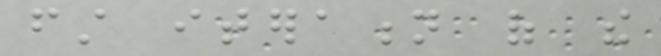first iteration of the
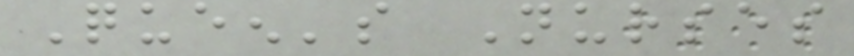Queen's Nurses
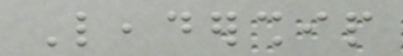Leadership
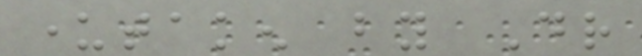undertaken by Dr
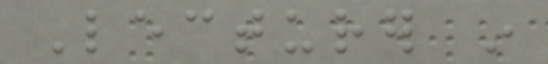Lecturer in
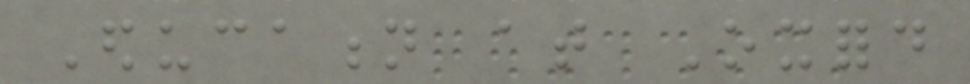Education at Oxford
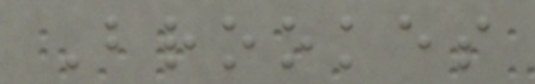Brookes
